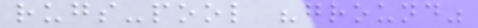rugs-pool "ground"
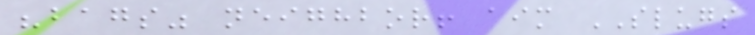"bags" neighbor! aim SLUGS
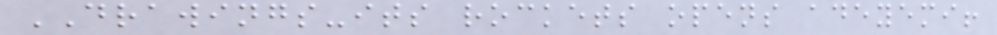DRAWINGS-its rockets opens adeyemi!
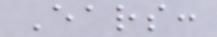Ears:
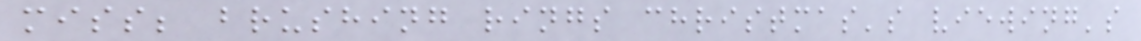miss; brushing rings christmas's viewing's
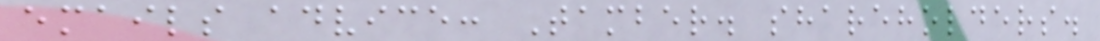emails advice: Tamber. shareholders.
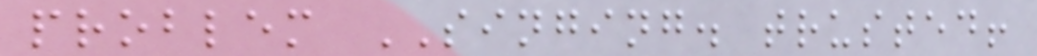problem SINGING. trusted!
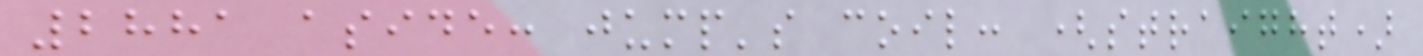2881 aside: jump's coil: (straight)
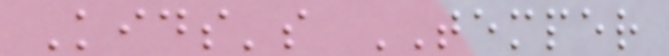Kids's TEMPER
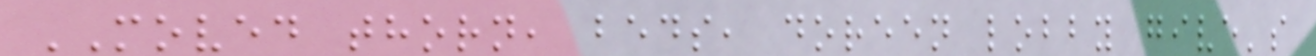MOVED thorn, beds, doreen lobby give's
